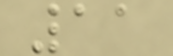11
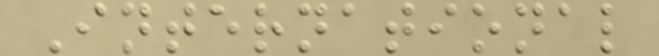International
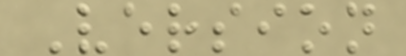Version
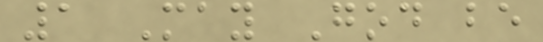1 May God be
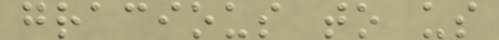gracious to us
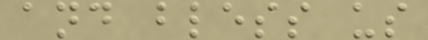and bless us
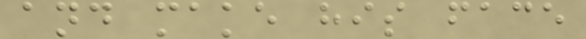and make his face
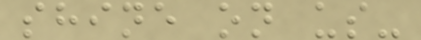shine on us-
